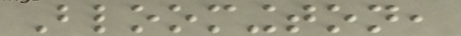Bloomington,
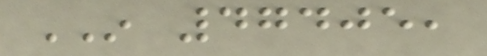IN 47405,
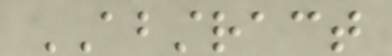ABSTRACT
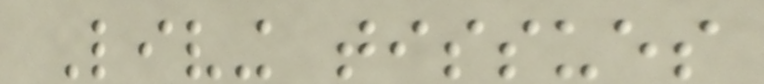Living tissues
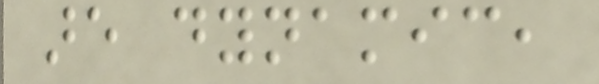are dynamic,
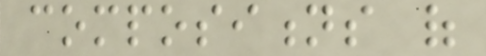compositions of
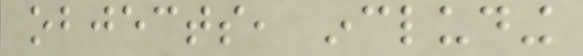objects, including
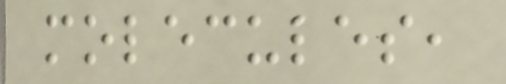molecules,
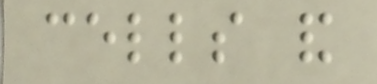cells and
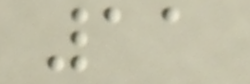11
